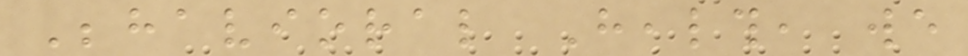Behavioral Health, we
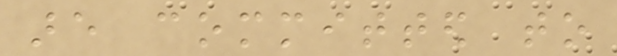are committed to
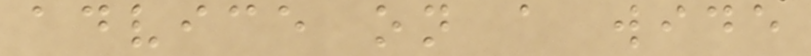advice on a wide
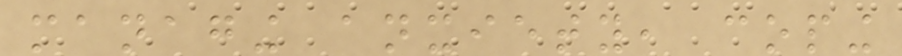managing anxiety, coping
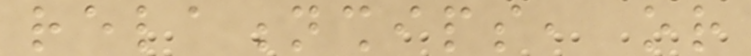relationships, or
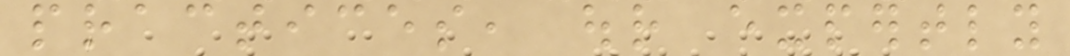practices, our expertly
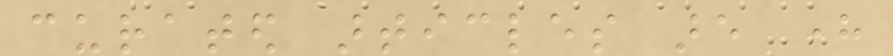curated articles are here
